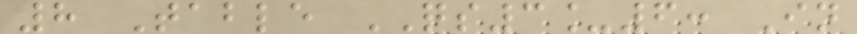8 Table QS3_6: In
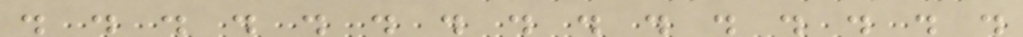. . . . . . . . . . . . . . .
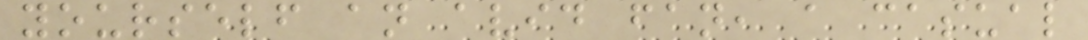yourself an avid fan, a casual
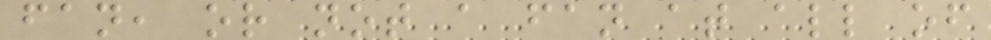fan, or not a fan at all of
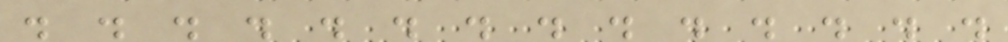. . . . . . . . . . . . . .
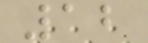12
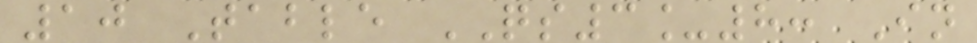10 Table QS3_8: In
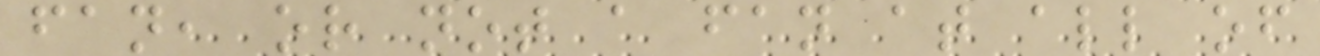fan, or not a fan at all of
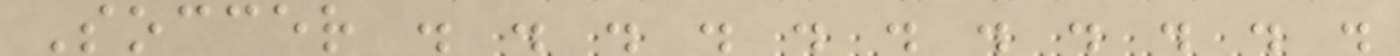Soccer . . . . . . . . . . .
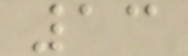13
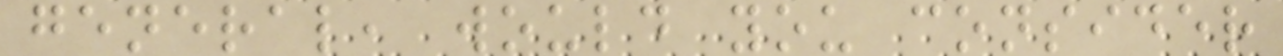general, would you consider
